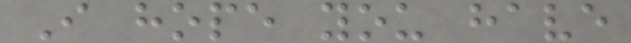I hope you have
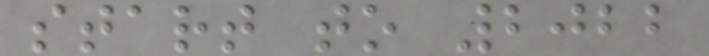start to 2022
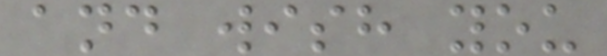and wish you
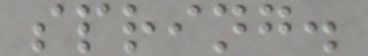spring.
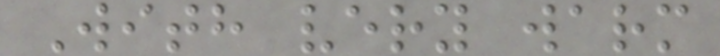With very warm
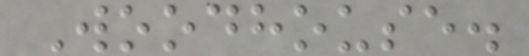Woodhouse.
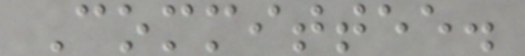Committee.
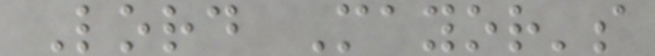Lord Mayor's
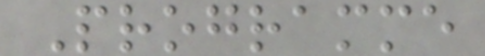Programme
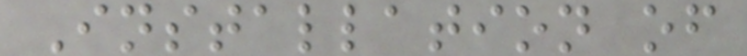Installation of
